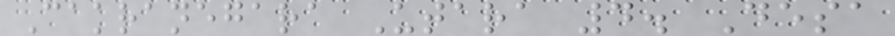Cakranegara Utara 4. Desa
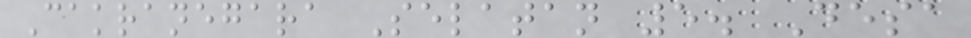Cakranegara Selatan 5. Desa
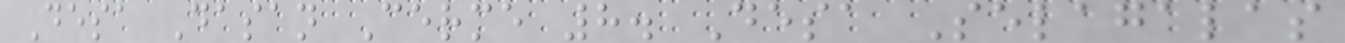Desa Dasan Cerme 8. Desa Selagalas
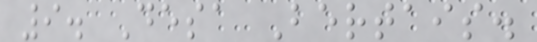9. Desa Bertais.
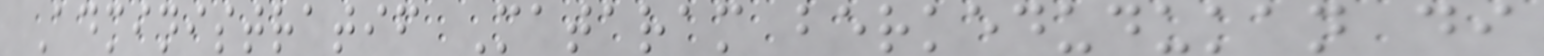Administratif Mataram berkedudukan di
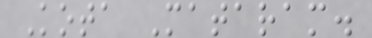Kota Mataram.
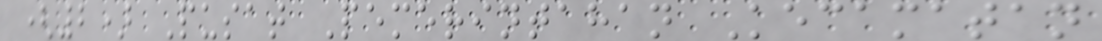(2) Pusat Pemerintahan Kecamatan
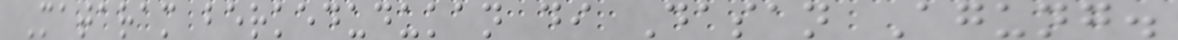Mataram berkedudukan di Dasan Agung.
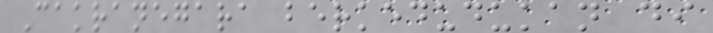Cakranegara berkedudukan di
